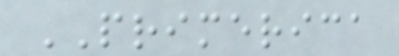PRIMERICA
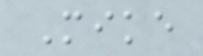Mike
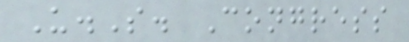U.S. Congress
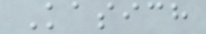Kasich
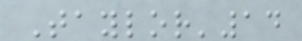Taylor'14
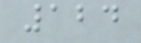124
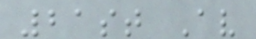21st Av
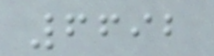6692
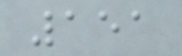151
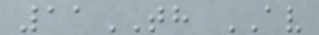11TH AV
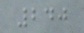240
